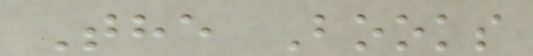The Books
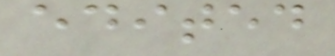edited
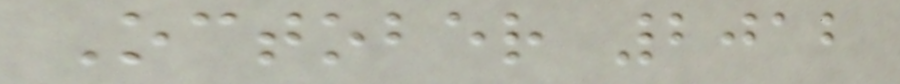October 2012
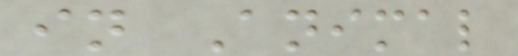in Animal
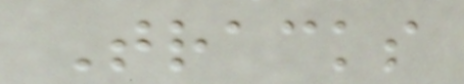Tracks
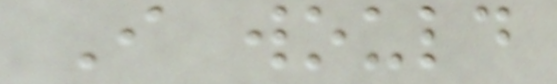I would
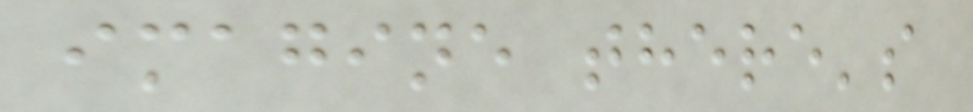imagine there's
